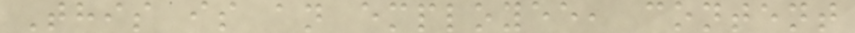This is an employee, content
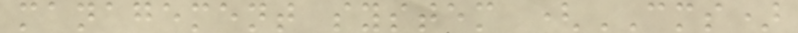management system (CMS)
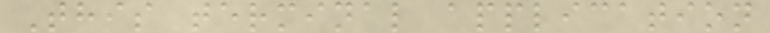This terminal application
